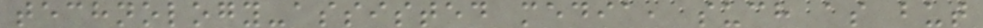technology-assisted media, such as but
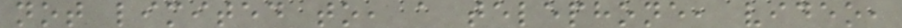not limited to, a telephone, video,
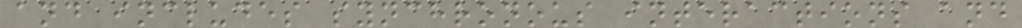and includes synchronous interactions and
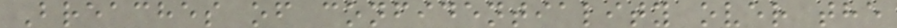Breaches of confidentiality over the
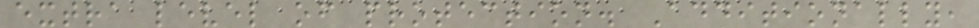extra level of protection. Additionally,
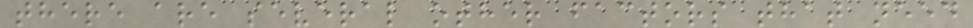there are several other factors that need
